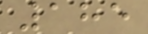185
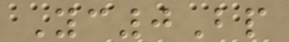Yc0Bp
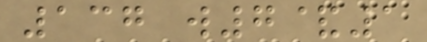137 w7&1
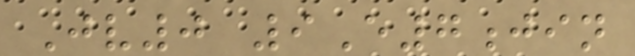Jv0 9E7jin
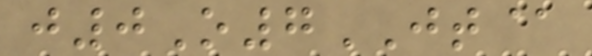j0O7JT@
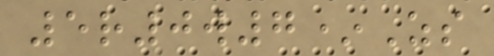5r0w7*Zs
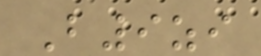B9zi
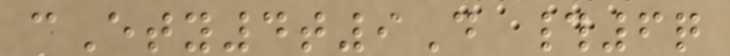cEty4t9D #6q
